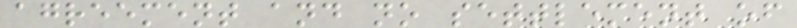agreement and no settlement of
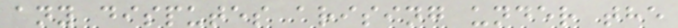any disputes arising under the
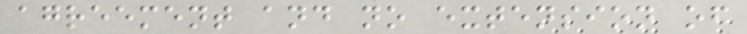agreement and no extension of
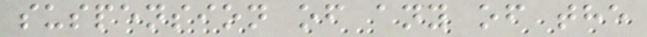suspension of any of the
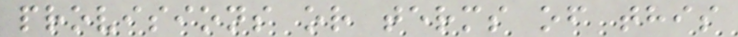provisions or terms of this
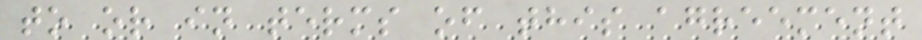to or in terms of this agreement
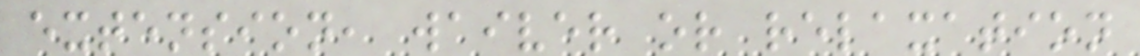extension, waiver or relaxation
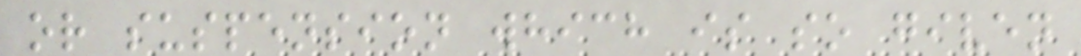or suspension which is so given
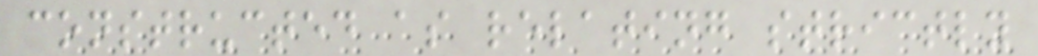constructed as relating strictly
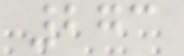273
